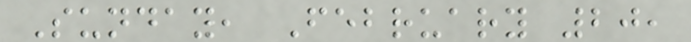Sunday, February 20,
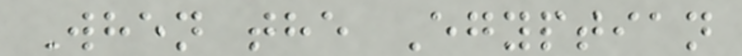When the Egyptian
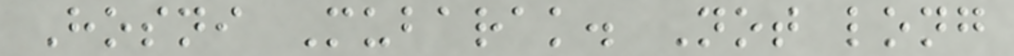Hosni Mubarak. Not long
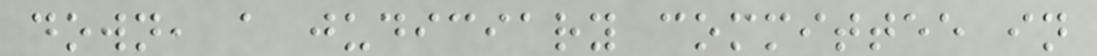down, a judiciary committee in
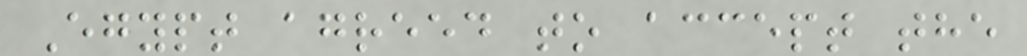Egypt agreed to accept the
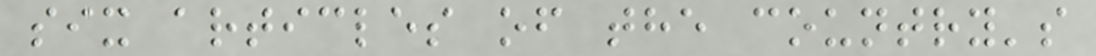six articles of the country's
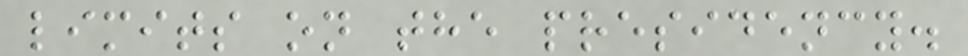limits on the presidency.
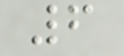6
